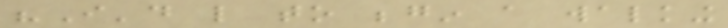"I'd like to begin a walking
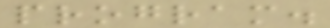program.
